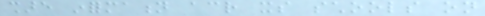share information across its schools on
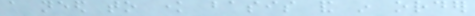a need to know basis and in order
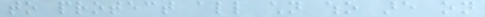to protect all children who are on
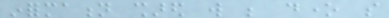information shared will be done so
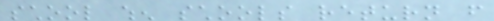school when schools return from
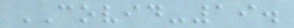COVID-19.
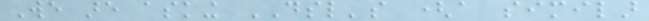We are asking DSL's (a similar
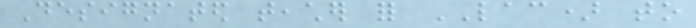Designated teacher for LAC) to
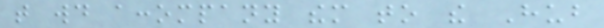that would accompany them to the Hub
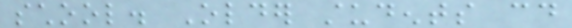school. Older students could
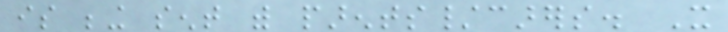is being sent with parents/carers. It
